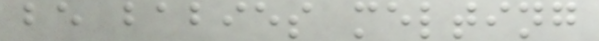be babies melting
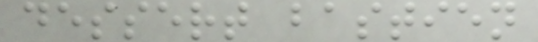dessert bastien
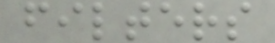filters
